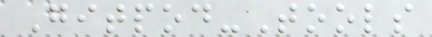Gitpod-Tools
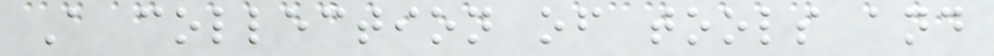A collection of tools and
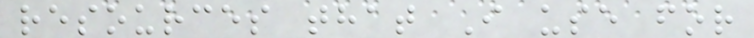resources that I use for
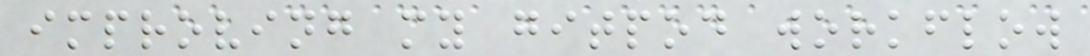improving my gitpod workflow
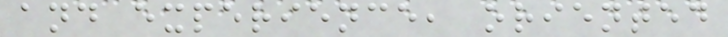and experience, oriented
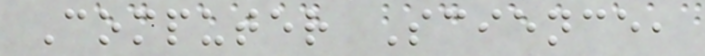Computer Science,
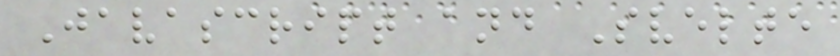Javascript and Svelte
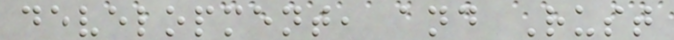development, and Rust
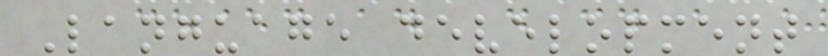Language development
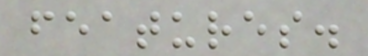features.
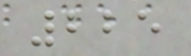225
